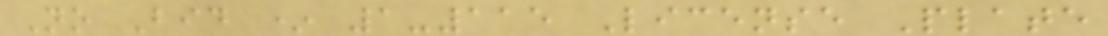No Bid * 1-115 License Plate
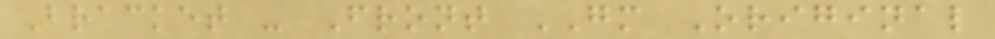Bracket - Front GM Original
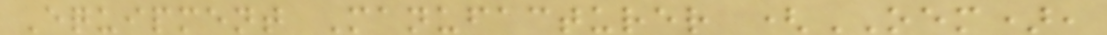Equipment Manufacturer (OEM),
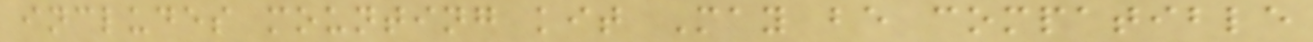includes mounting kit May be compatible
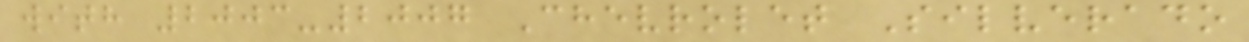with 2003-2007 Chevrolet Silverado
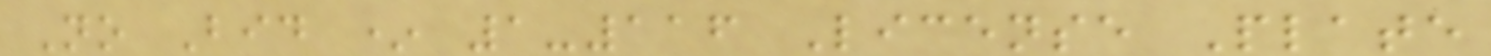No Bid * 1-116 License Plate
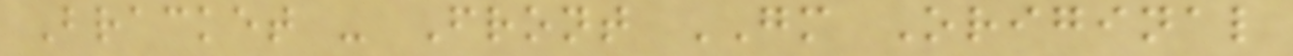Bracket - Front GM Original
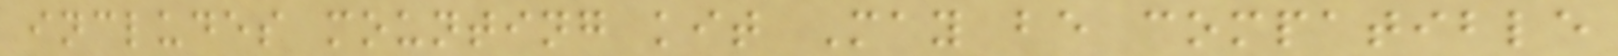includes mounting kit May be compatible
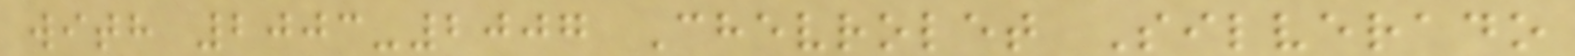with 2003-2007 Chevrolet Silverado
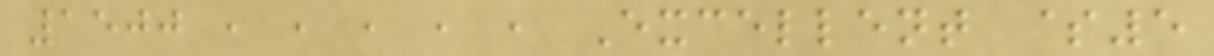1500 , , , , , Excellent $5
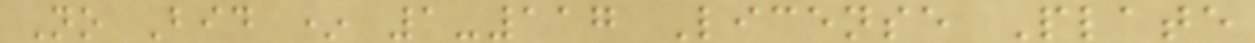No Bid * 1-117 License Plate
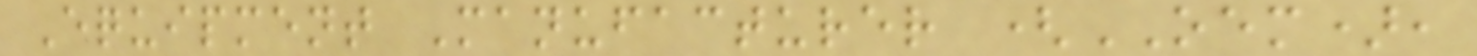Equipment Manufacturer (OEM),
